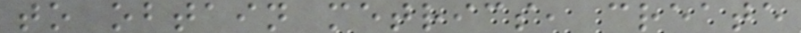to obtain metrics, create
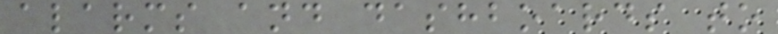alarms and dashboards to
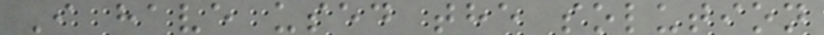I have used the solution
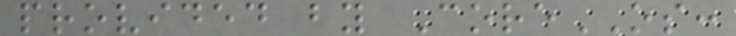provided by CoreOS:
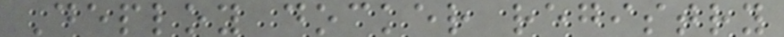Deploy docker registry
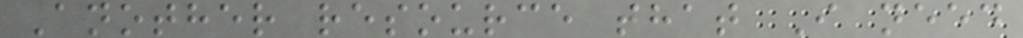Another resource that I need
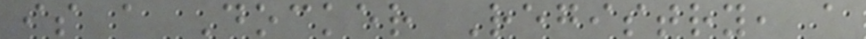is a Docker Registry, a
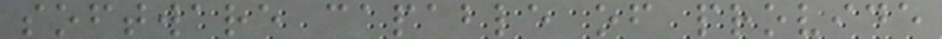software capable of provide
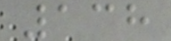138
